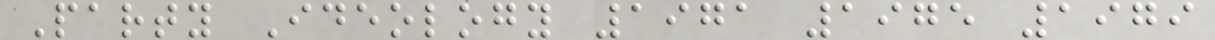Party Ideology 1971 1975 1979
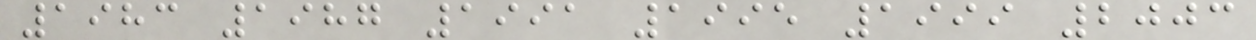1983 1987 1991 1995 1999 2003
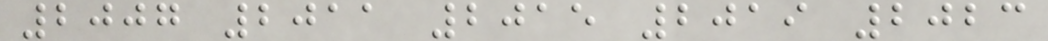2007 2011 2015 2019 2023
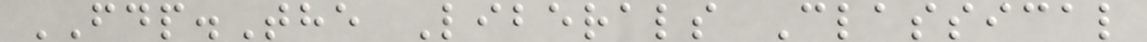FDP.The Liberals Classical
